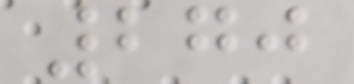270
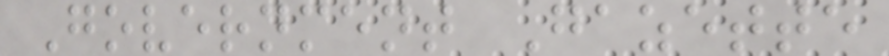Government Gazette
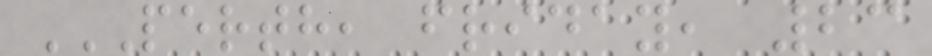PERTH, FRIDAY, 23
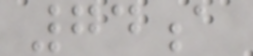74a
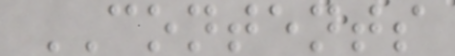CONTENTS
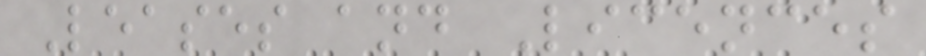Leases and Licences
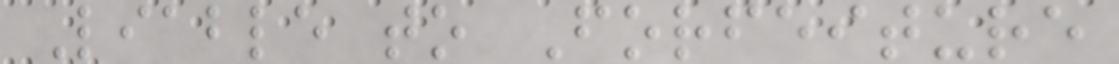Liable to Forfeiture
